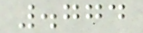.774
